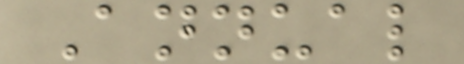Annual
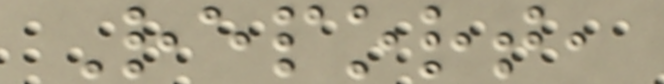Report,
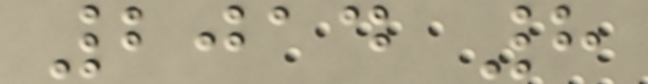2014 8
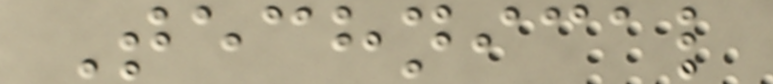Technical
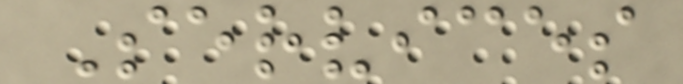Services
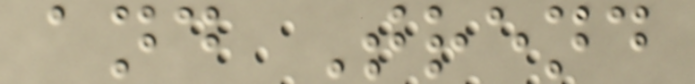and Trend
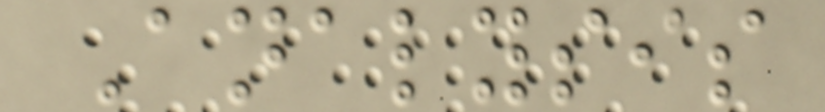Analysis
